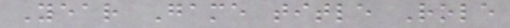Year Game title Role
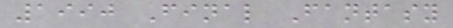1990 Final Fantasy
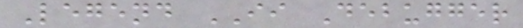Legend II Debugger
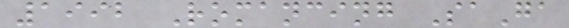1992 Romancing SaGa
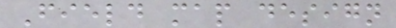Field map design
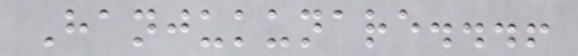Hanjukunare...!
